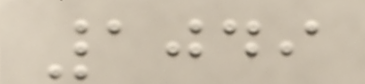1049
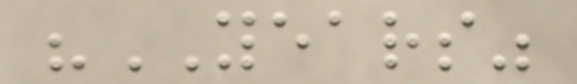"YEARS"
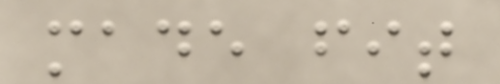made fit
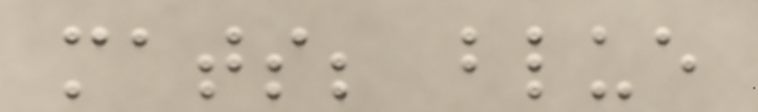mats; blue
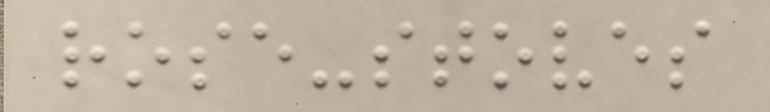rose-stoves
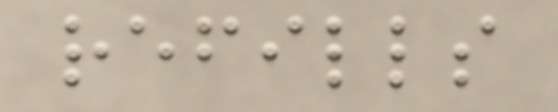refills
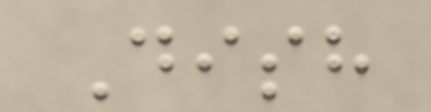Dish
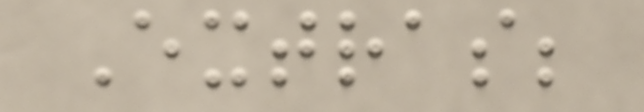Extras;
